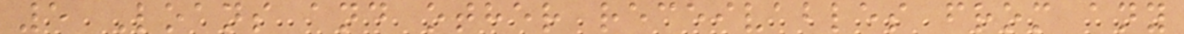5 Loans and other receivables from any
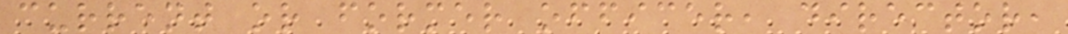current or former officer, director,
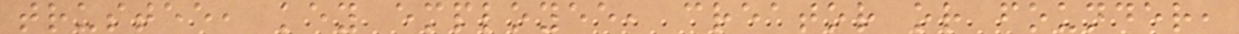trustee, key employee, creator or founder,
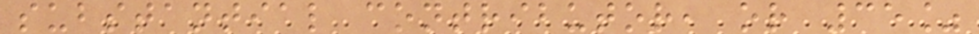substantial contributor, or 35%
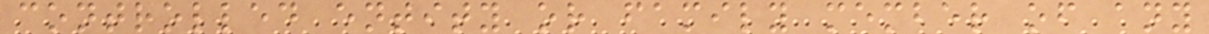controlled entity or family member of any
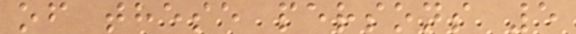of these persons 5
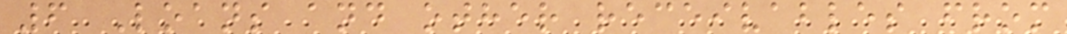6 Loans and other receivables from
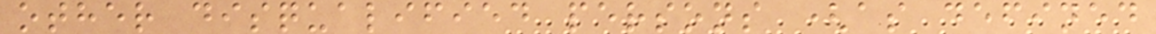other disqualified persons (as defined
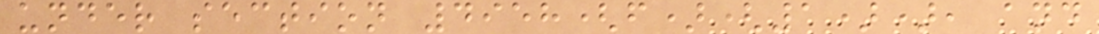under section 4958(f)(1)), and
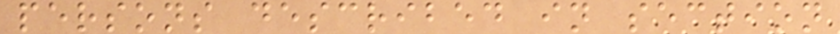persons described in section
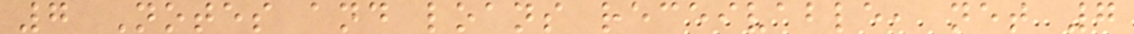7 Notes and loans receivable, net 7
